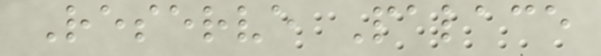Reserve Palace
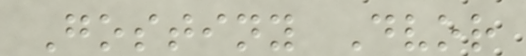Gostiny Dvor
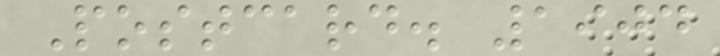Postcard. 1904
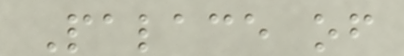Palace of
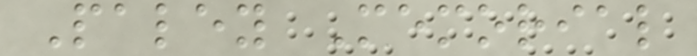Paley Memorial
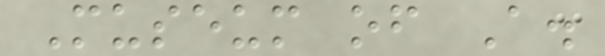Museum of A.
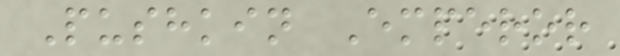Pushkin Emperor
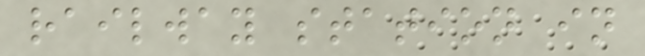railway station in
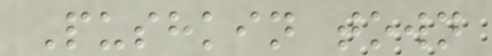Pushkin town
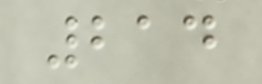214
